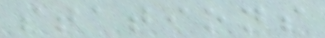stations
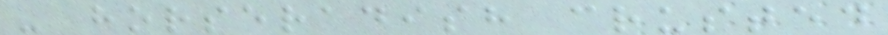- horseradish crusted
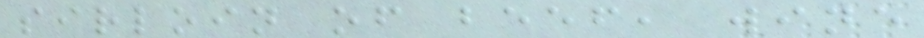sirloin of beef, wine
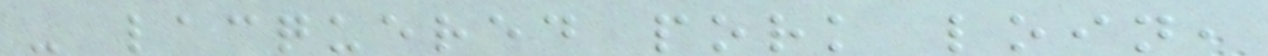- lacquered pork loin,
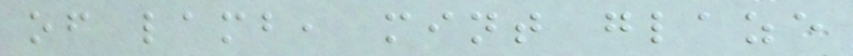of lamb, mint glaze
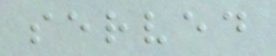served
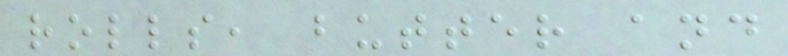rolls, butter and
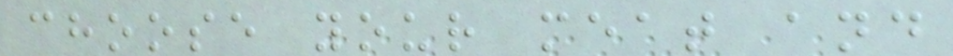choose your meat and
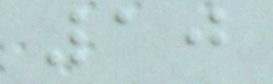10
